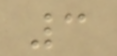3
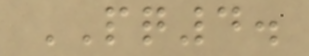PQ4.
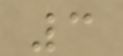3
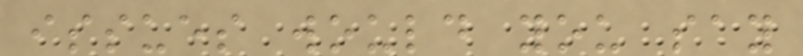issues would you say
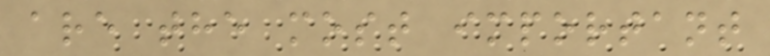are the most important
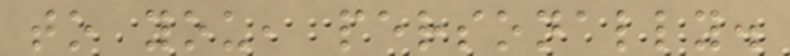to you, personally.
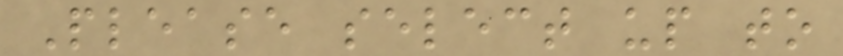Please select up to
